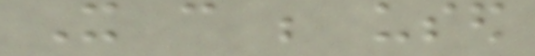It can be used
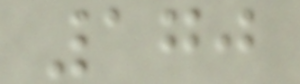170
